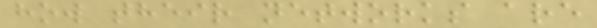how their networks are
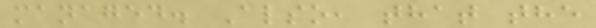managed. Also, that the
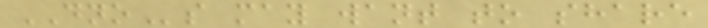DNOs may want to share
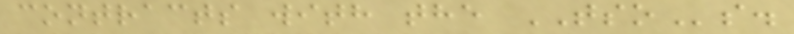contracts with the TSOs.
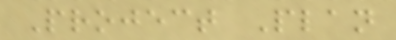Project Plan
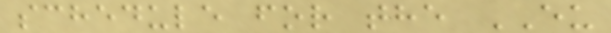schedule for the EU
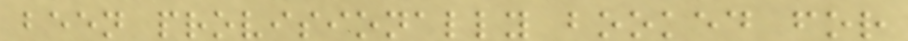been provisionally booked for
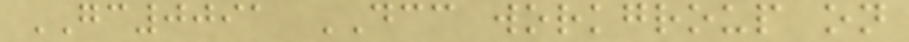GC0091 DCC workgroup on
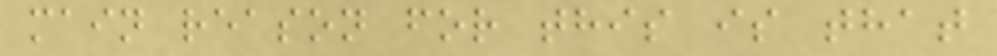main reason for this is that
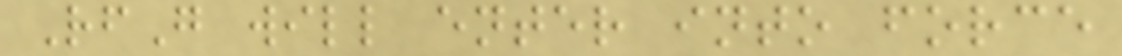RfG will enter into force
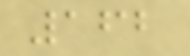162
